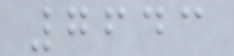7643
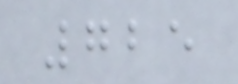725
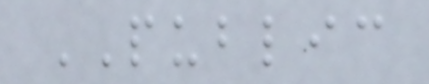PUBLIC
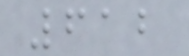612
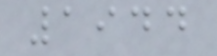1944
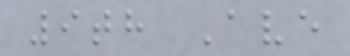9th Ave
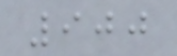900
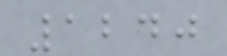1240
